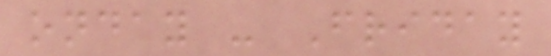onday - Friday
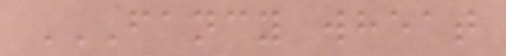FANCY WHEAT
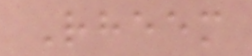Rheem
